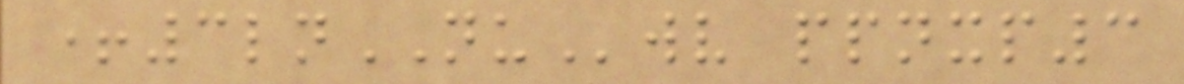+3lnNUwv ppnxp3
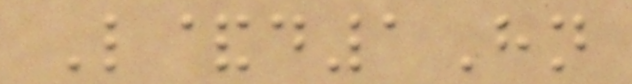L&d1Hn
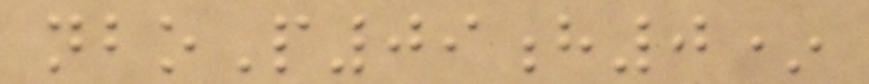nboP09h0*
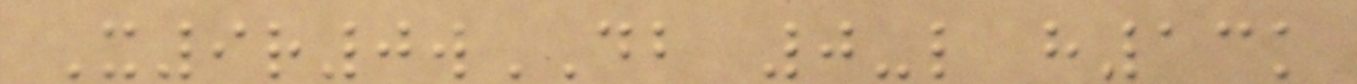X9r0wDB 0-l h13k
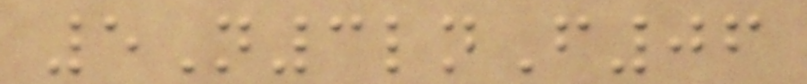5N3lnF06
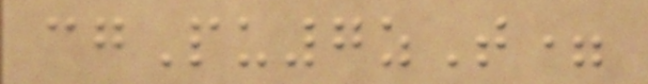cgPu7zT=
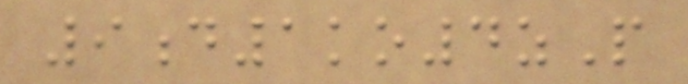9d1ko4zP
